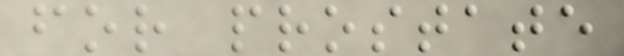for prostate
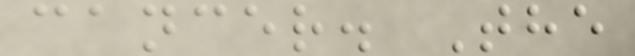cancer. The
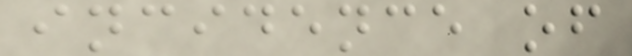incidence of
